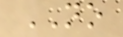NO
